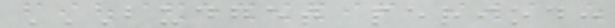BUDGET PERIOD:
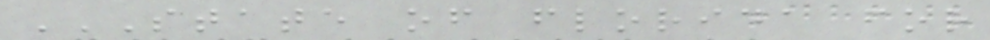STATE OF FLORIDA FOR
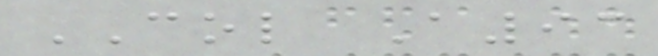COL A93
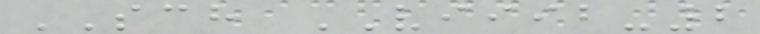SCH VIIIB-2
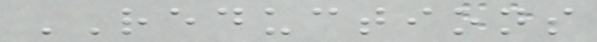REDUCTIONS
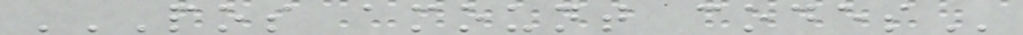POS AMOUNT CODES
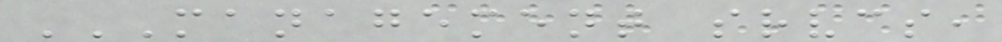MANAGEMENT SRVCS,
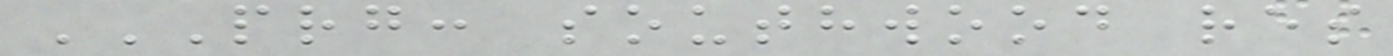PRG: SOUTHWOOD RES
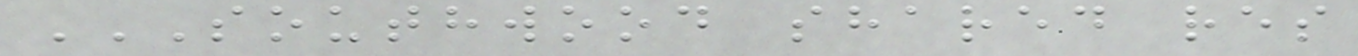SOUTHWOOD SHARED RES
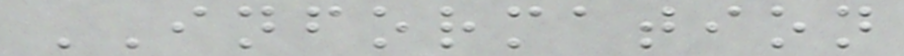INFORMATION
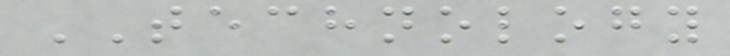TECHNOLOGY
